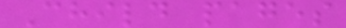Child pages
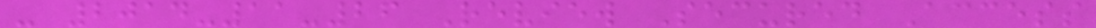- 2014-11-26 Review Secured Access
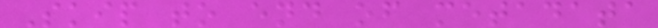Skip to end of metadata
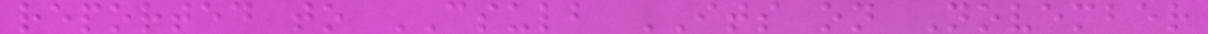reported to CSULB ITS on November
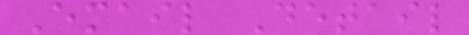Email Detail
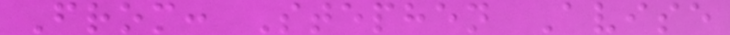From: Stephen Avise
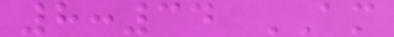8:34 AM
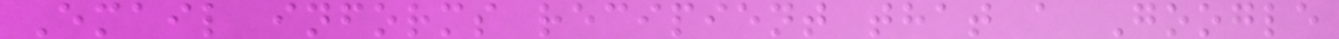Email informs recipient that a Google
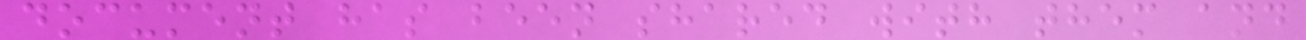document has been shared with them and
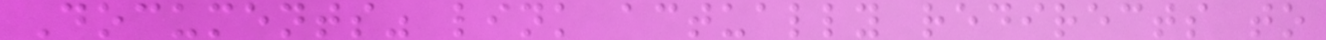Documents" link actually redirects to
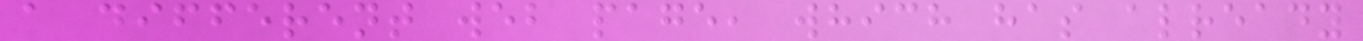a different web page, which has already
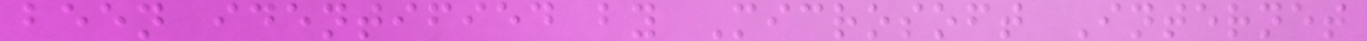been identified by Microsoft Internet
